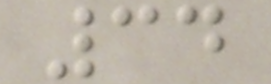34
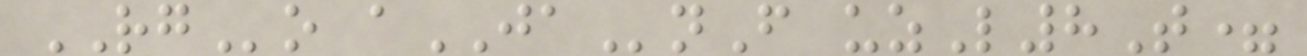RGo aJAnF uzL8T=
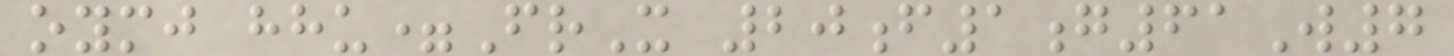oymj hhu=FrX 20f1g61W7
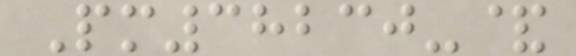Pm38230-&
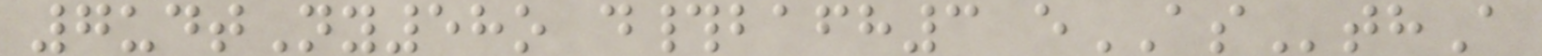7udtNy58o d#bafh3 eASthA
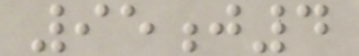95j4
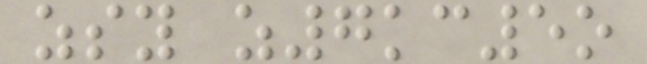zsy z7kc5o
